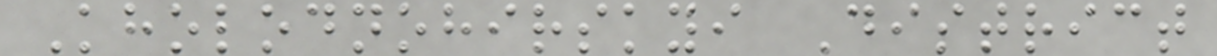Kholodnohirskyi District
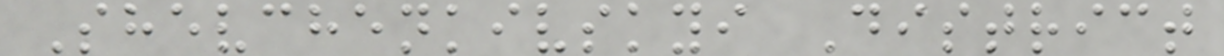Shevchenkivskyi District
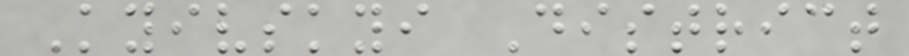Kyivskyi District
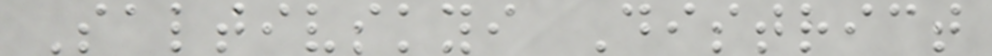Saltivskyi District
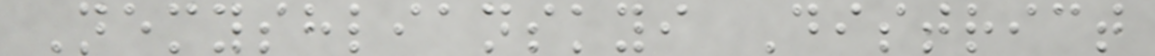Nemyshlianskyi District
